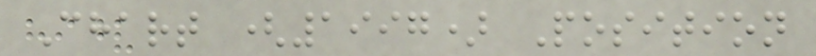Chart (1997) Position
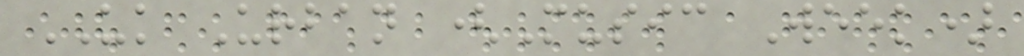UK Urban (Music Week)
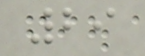29
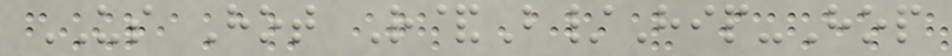US Hot R&B/Hip-Hop
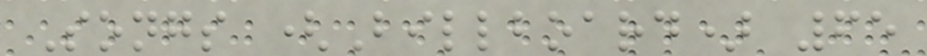Songs (Billboard) 65
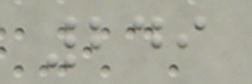249
